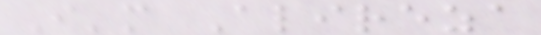I'm Alireza
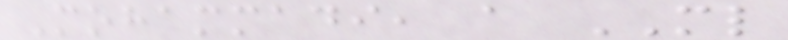Mohammadi, a ML
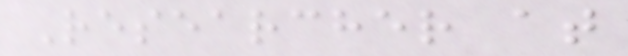Researcher at
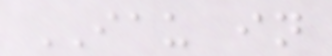IAU in
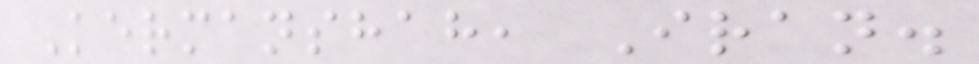Kermanshah, Iran.
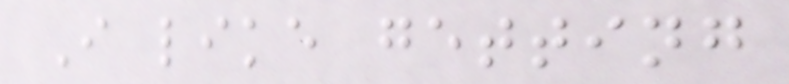I like getting
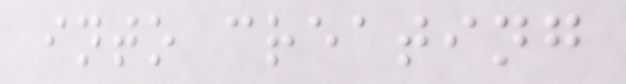into creating
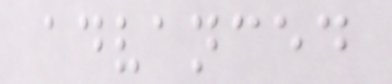advanced
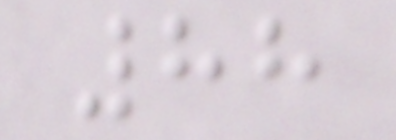88
